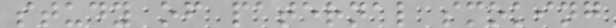study of paternal smoking
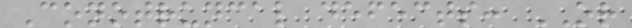Conotruncal defects: OR
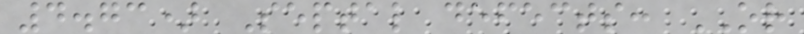4.73) Septal defects: OR
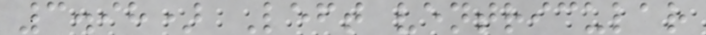3.98) Left ventricular
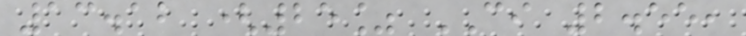13.12 (25% CI 2.55,
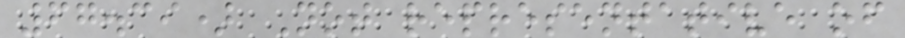67.39) Not representative of
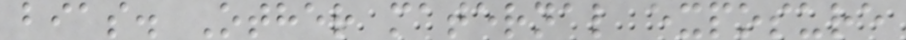bias. Other maternal exposure
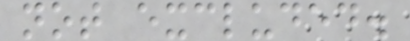not excluded.
